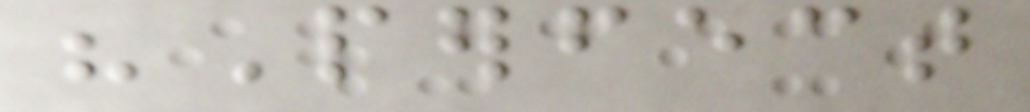"Perfect
